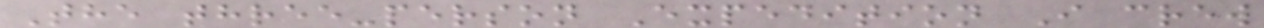The three-person Expedition I crew
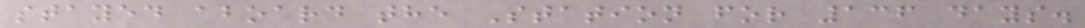stayed aboard the Station for 136 days.
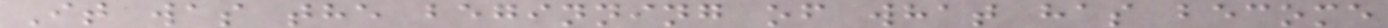It was the beginning of what has become
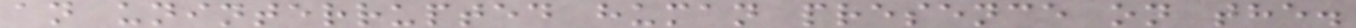an uninterrupted human presence on the.
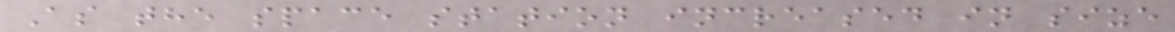As the space station increased in size
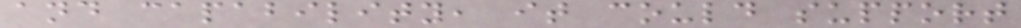and capability, it could support
